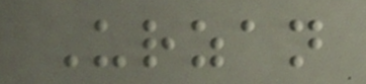Urzan
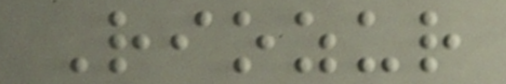Riozur
